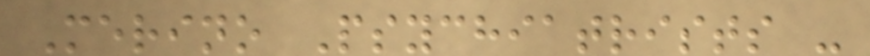Merino Psychiatrists -
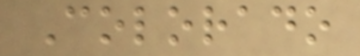Colorado
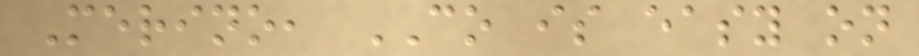Merino, CO is easy on
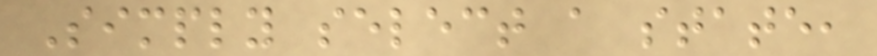Simply select a state,
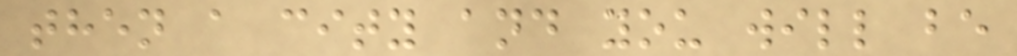then a city and you will be
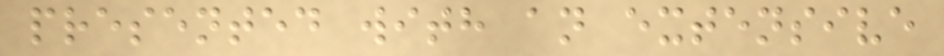presented with an extensive
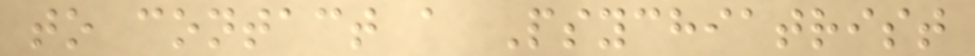to contact a Psychiatrist
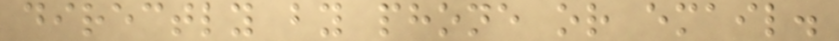directly by phone or email.
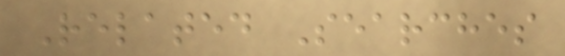Related Searches
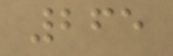265
